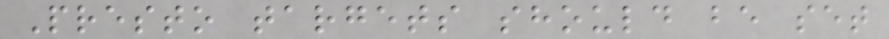Presto targets should be set
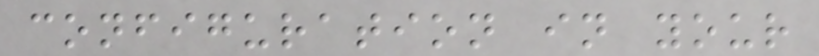configuration in your
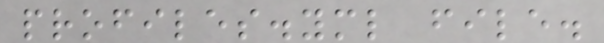profiles.yml file.
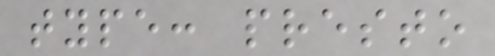type: presto
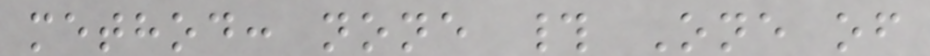method: none # One of
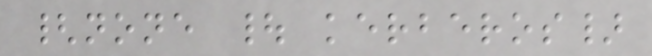{none | kerberos}
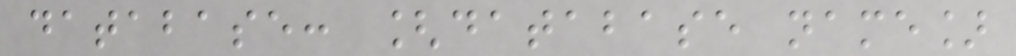database: [database name]
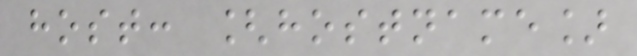host: [hostname]
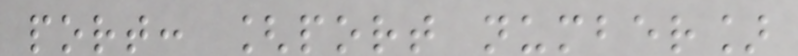port: [port number]
